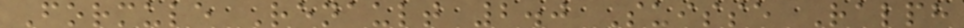Formule Renault 2.0 Suisse Ralph
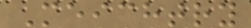Meichtry
